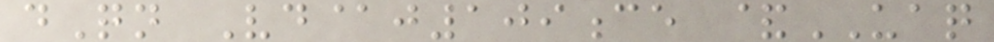dQn Vd@j109ce &UAQ
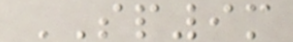SP9m
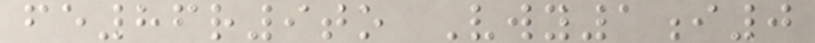fe86r9to Vwy1i0
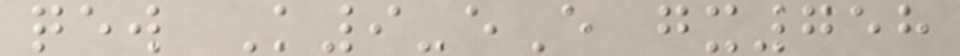qew K9-eE gx758
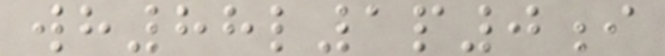wh88l1p0i
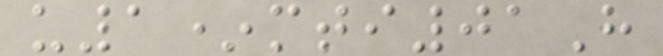u1*mti01H
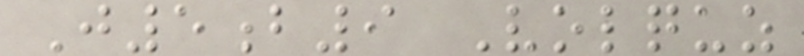J5b9 Volquz
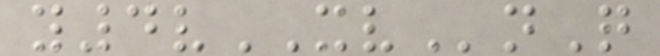y4vXVnQ
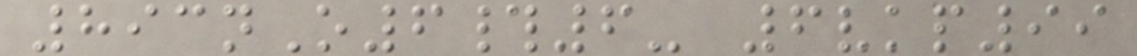893nO6#6- 6vkp99
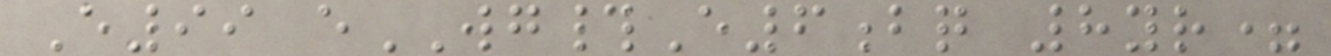E99 eWG#E6bq 8yr=
